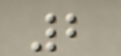2
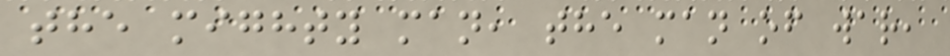the mighty man, the man of war,
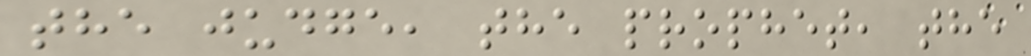the judge, the prophet, the
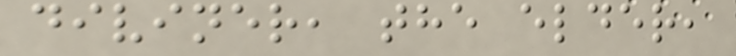diviner, the elder,
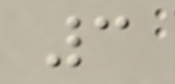3
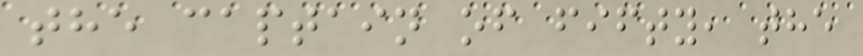the captain of fifty, the
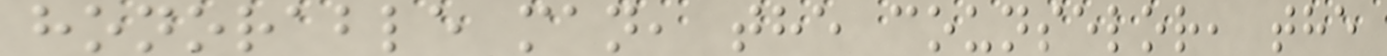honorable man, the counselor, the
